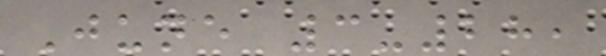June 3-28,
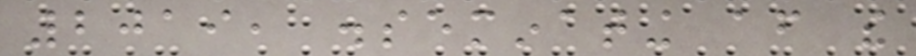2019, disseminating after the
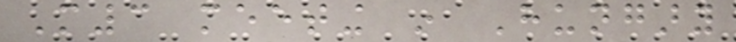M3 meeting in Hungary
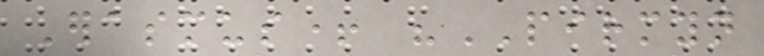Erasmus+ "PIRMYN
